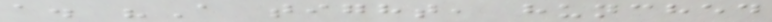a. "A tight, hunched
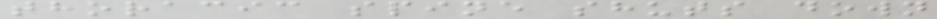thoracic spine shuts down
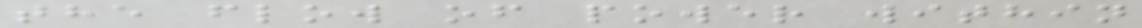the flow of power within
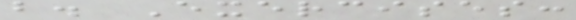b. Exercises:
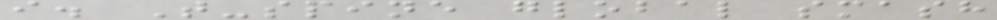i. T-spine global smash
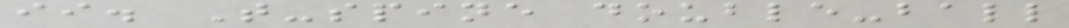ii. T-spine double-ball
